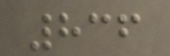836
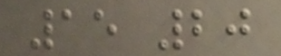15 20
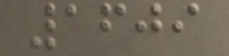1609
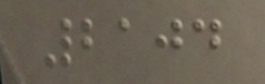2104
